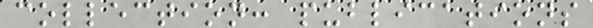collection: publications
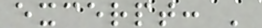excerpt: '
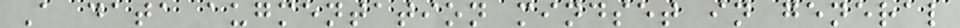A data augmentation mindset in general
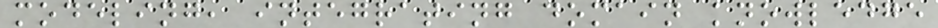modeling, integrating domain knowledge
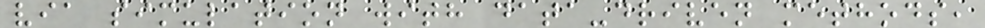via simulation with data-driven methods,
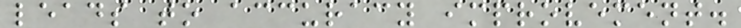leads to accuracy improvement.
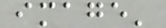image'
